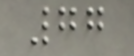77
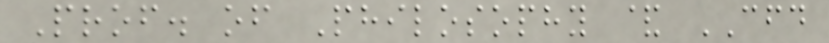Prof. of Philosophy & CFD
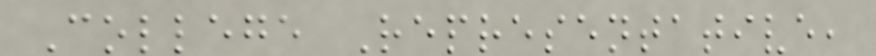College Representative,
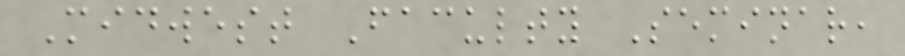Midwest Faculty Seminar,
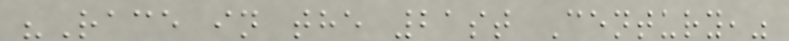"Race in the 21st Century,"
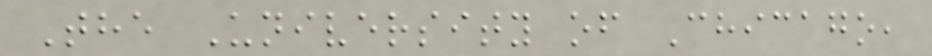The University of Chicago,
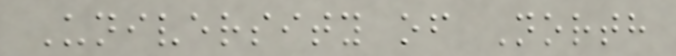University of North
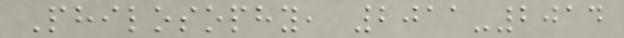Philosophy, 2011-2014
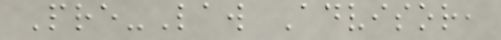Pre-Law Advisor,
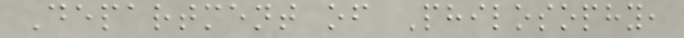Department of Philosophy,
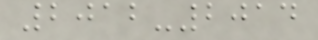2012-2014
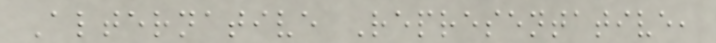Alternative Representative,
